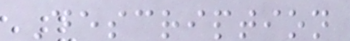Description
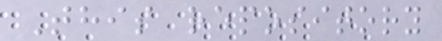This repository
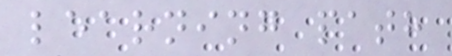learning path
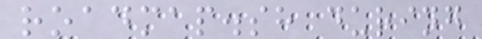roadmap.sh during
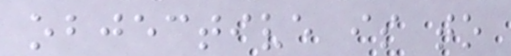objective is to
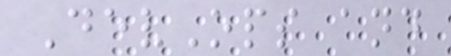DevOps and
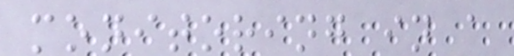monitoring in a
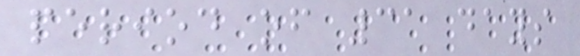period of 31 days
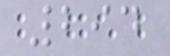294
